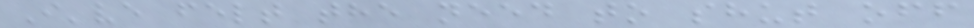I've felt the need to shut off
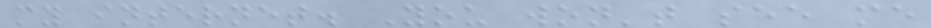my internet. You won't see me
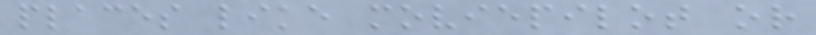places like moviepilot or
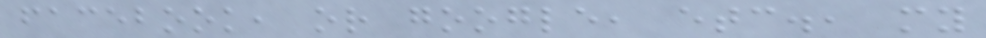facebook, or google, etc., my
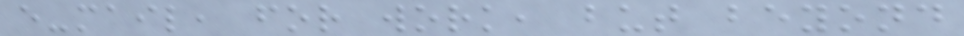e-mail, for work, but beyond
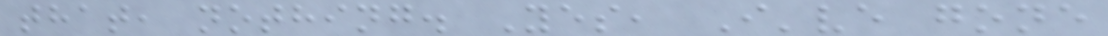that, nothing. Yes, I've gone
